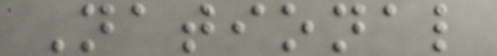National
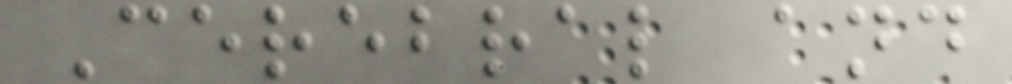Cerebral and
